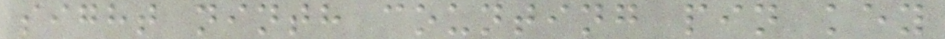sight ninth counting pin key
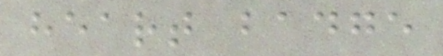heart badge
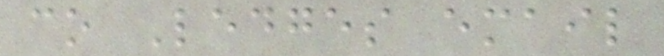co Ledges email
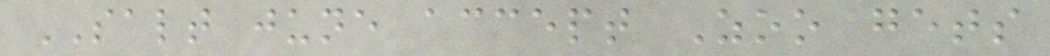SALT june accept Zoo gets
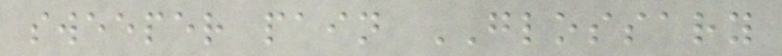sweeper pain GLOSSARY
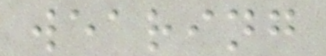wearing
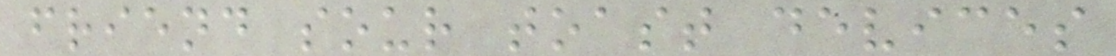friend sour toast devices
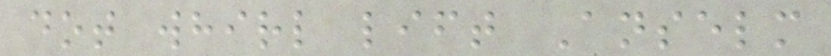dot whirl lift Anselm
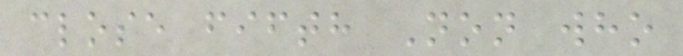close fifth Non who
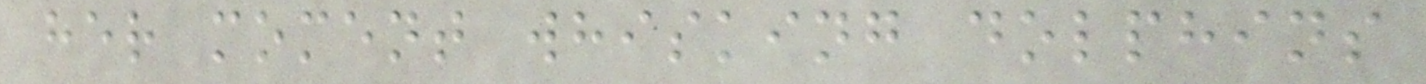her moment whisking dolphins
